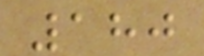180
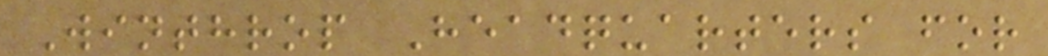Winthrop Headquarters for
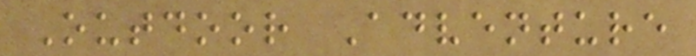Outdoor Adventure
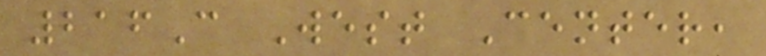216C West Center,
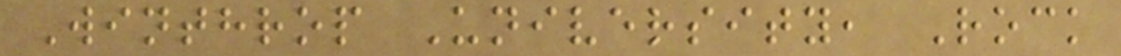Winthrop University, Rock
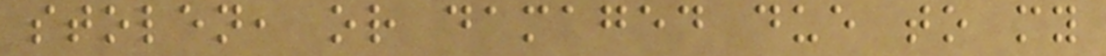stolen, or damaged due to my
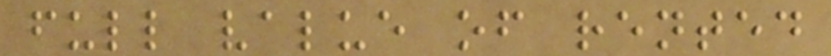full value of rented
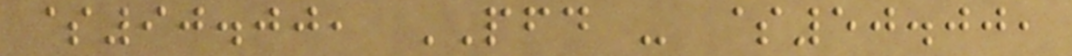$90.00, PFD - $50.00,
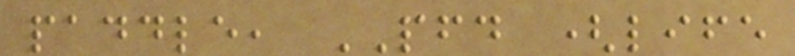paddle, PFD (life
